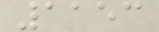1153
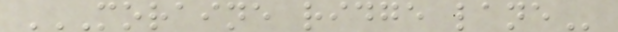MORAINE RIDGE LANE
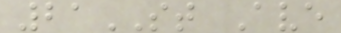21ST Ave
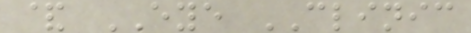& EYE CLINIC
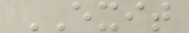EXIT
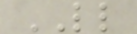LL
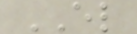EL
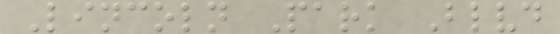Lincoln Park Blvd
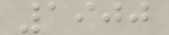1900
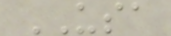USA
